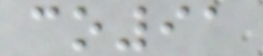co91
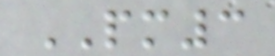PM3
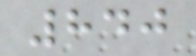840
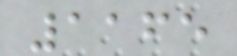1165
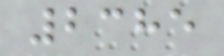2385
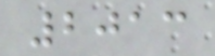2013
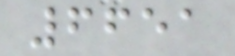6651
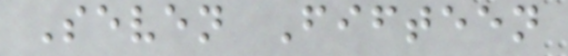Seven Fifteen
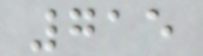715
